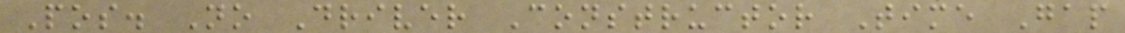Pos. No Driver Constructor Time Gap
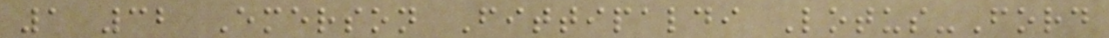1 32 Emerson Fittipaldi Lotus-Ford
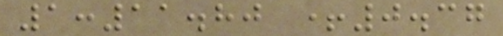1:11.80 +0.37
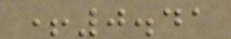+0.41
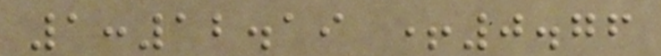1:12.19 +0.76
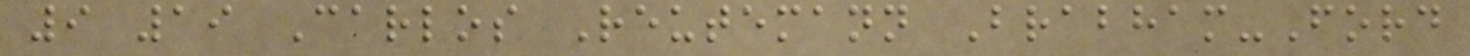9 19 Carlos Reutemann Brabham-Ford
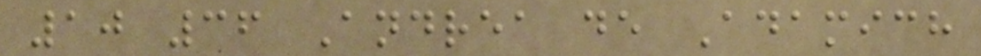10 36 Andrea de Adamich
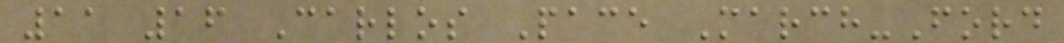11 16 Carlos Pace March-Ford
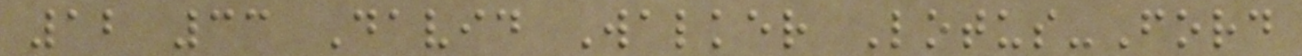12 33 David Walker Lotus-Ford
